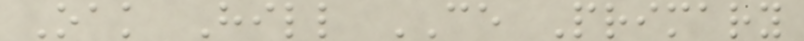Oak Hill CE Primary
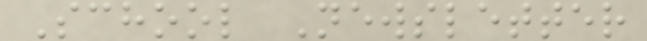School Newsletter
